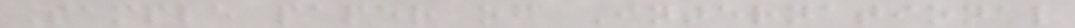Sample paper of International
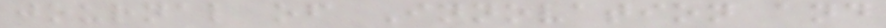journal of Innovation and
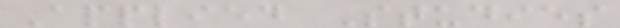Applied Studies
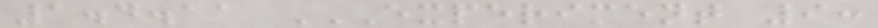1.4.11 EXPERIMENT 9:
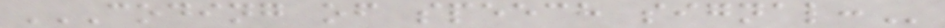CODING OF SPEECH SIGNAL:
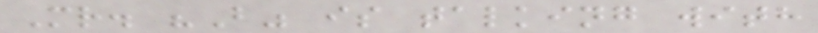Mr. "B" is talking with
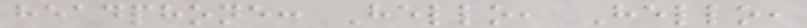headphone: Hello, Hello,
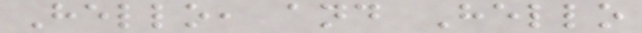Hello, and Hello
